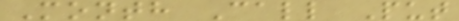Month Call Put
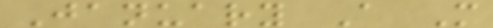January A M
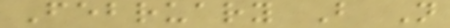February B N
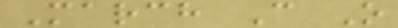March C O
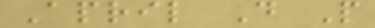April D P
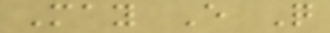May E Q
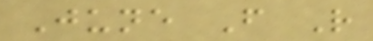June F R
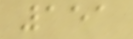151
